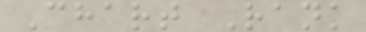Chart Rank
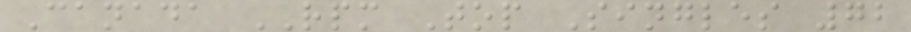Canada RPM Top Singles 72
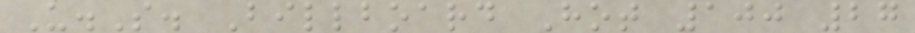U.S. Billboard Hot 100 27
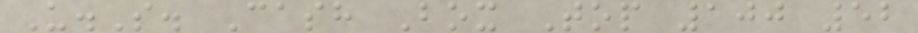U.S. Cash Box Top 100 52
